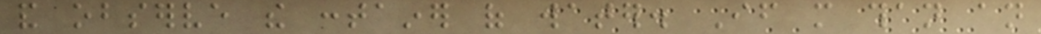and observe the container of water. If more than an
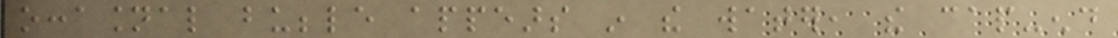occasional bubble appears in the water, the cap-end
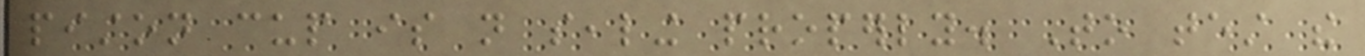piston cup is not sealing properly. To test the
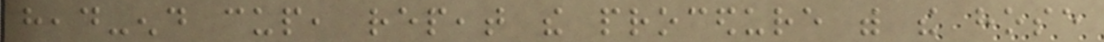head-end cup, repeat the procedure with the hose
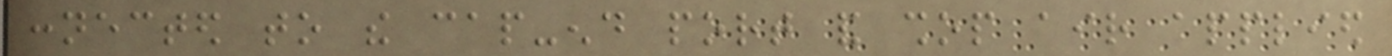connected to the cap-end port and shop air applied
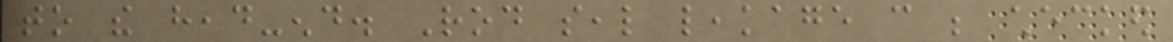to the head-end. Rod seal leakage can be checked
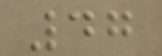47
